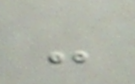-
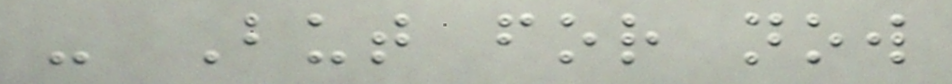- But for now
